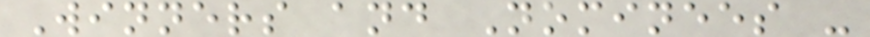Winners and Nominees -
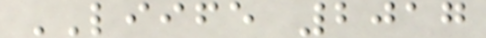LIIFE 2017
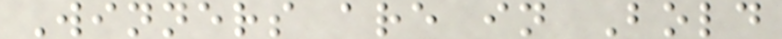Winners are in Bold
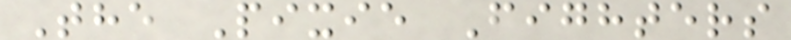The Pixie Fighters
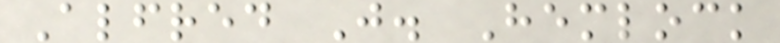Alfred J. Hemlock
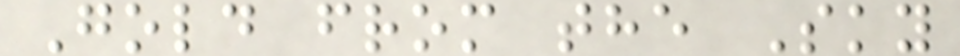Gold from the Sky
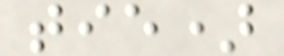tie)
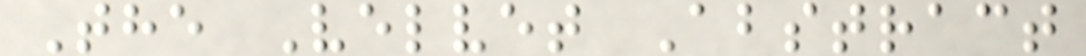The Velvet Abstract
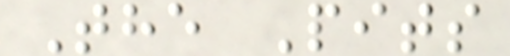The Pits
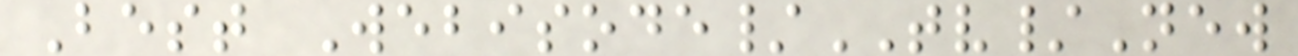Best Webisode/TV/New
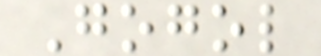Gogol
